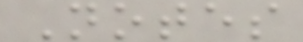Notes
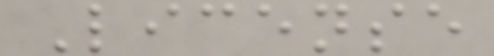License
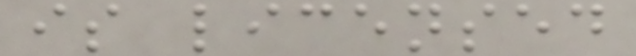is licensed
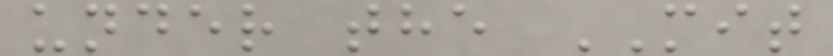under the MIT
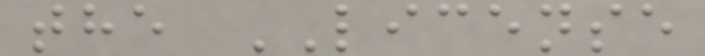the LICENSE
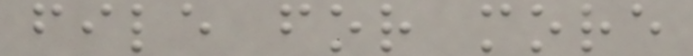file for more
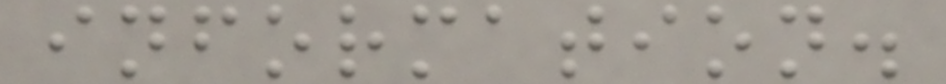information.
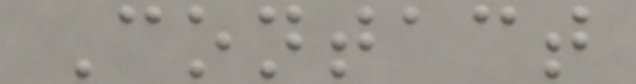Contact
